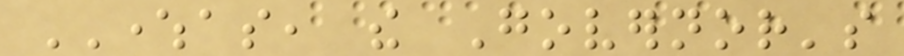WHEREAS, the Governor's
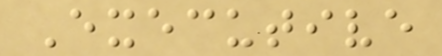Executive
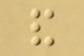and
